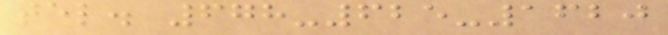tel. 678-625-1620
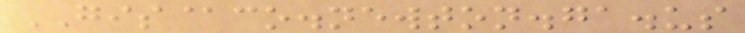GIS@co.newton.ga.us
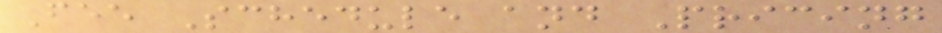Fee Schedule and Pricing
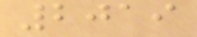2019
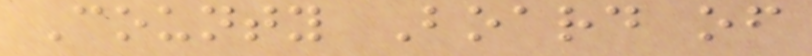County Board of
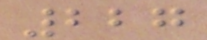227
